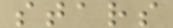stars
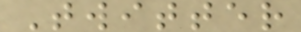Twitter
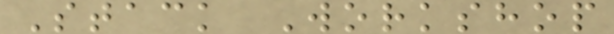Stack Workshop
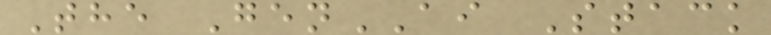The GenAI Stack
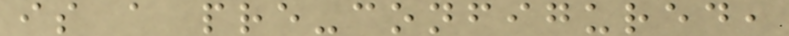is a pre-configured,
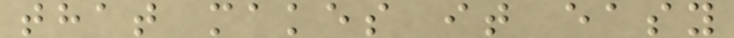that makes it easy
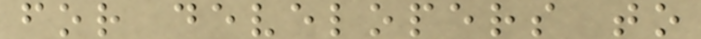for developers to
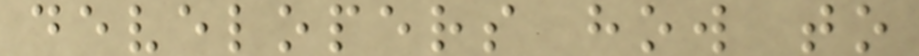developers how to
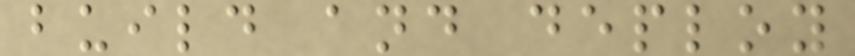build and deploy
